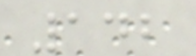142
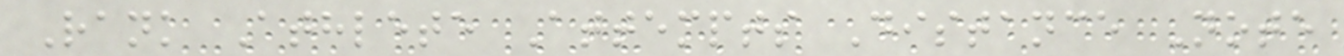Rank Athlete Attempts Distance Note
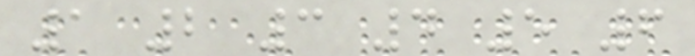1 2 3 4 5 6
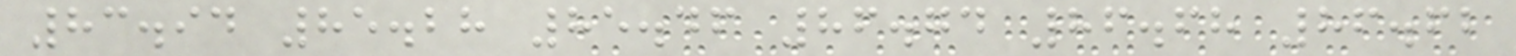83.94 85.28 85.46 86.74 86.68 86.62
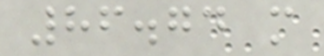86.74 m
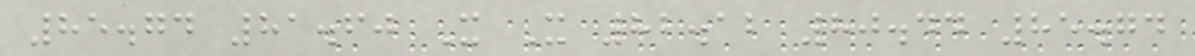85.74 81.60 X X 82.12 80.44 85.74
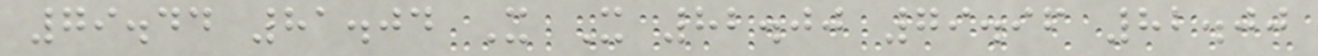79.44 81.04 X X 82.00 79.96 82.00
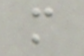m
